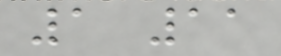1 11
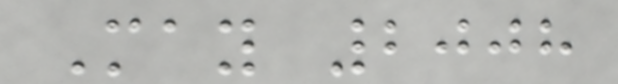May 2008
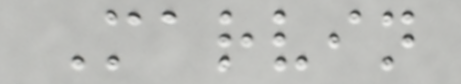Marvin
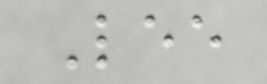Lee
